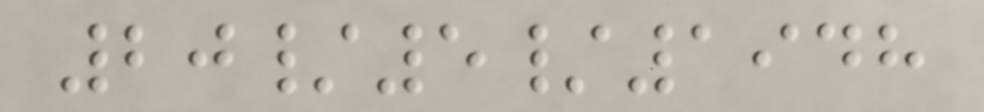20/5/1948
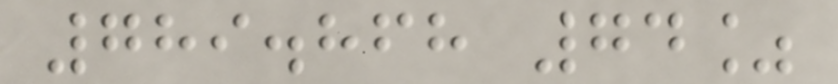789.868 74%
